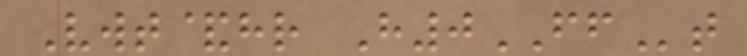Vwt&hr H0FFt
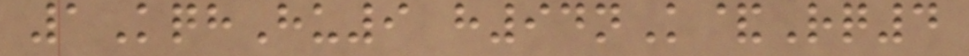1KqhHu9 h94nK&Rq4
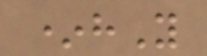*hY
